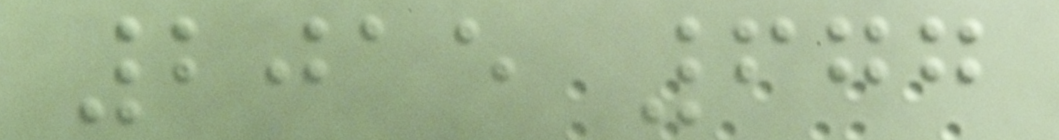2015 677
